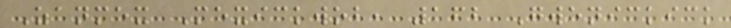Zanmex Mexickwob, 162 Gwenickick
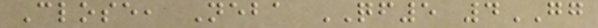Close, Neba QF5 4GG
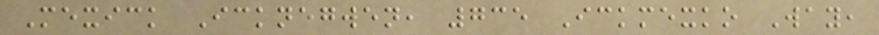Mexick Icknegwen, 735 Ickmexko Way,
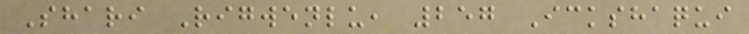Shari Rigwenlu, 257 Ickshaqui
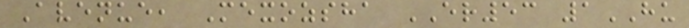Avenue, Mexozsha ER53 1HU
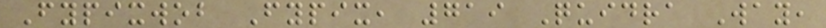Fypixwob Fypix, 719 Quidra Way,
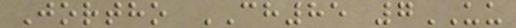Jortho CH85 7UU
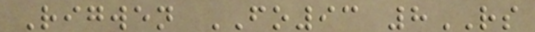Rigwen FO93 8RS
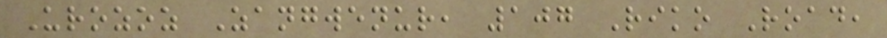Urozoz Zangwenur, 107 Riko Road,
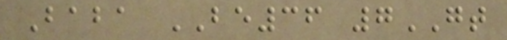Baba BE36 7GT
